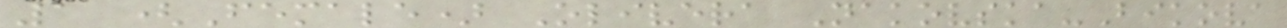1 (Female) Olivera Nakovska-Bikova
